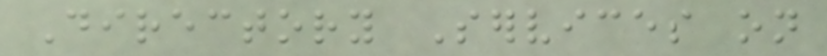Directory Services on
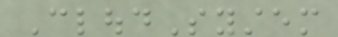CloudSystem
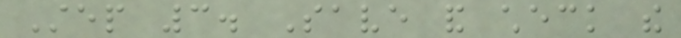Step 3. Save and check the
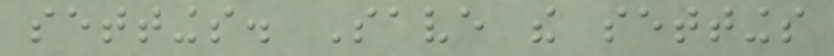settings. Save the settings
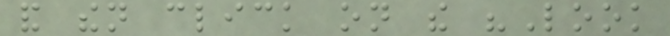and then click on the "Look
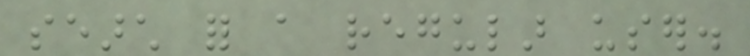search for a regular user.
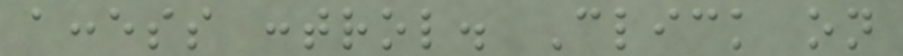access control. Click on
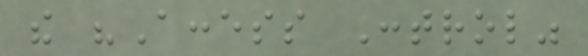the "Access Control"
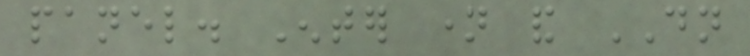panel. Enter name and DN
